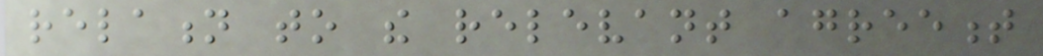relation to the relevant agreement
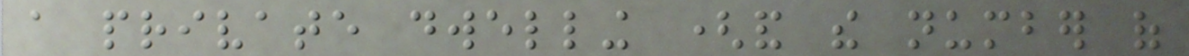a private dwelling (and the number of
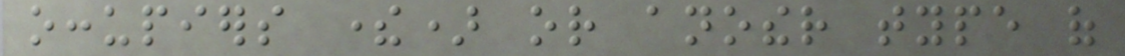occupiers there) or another type of
